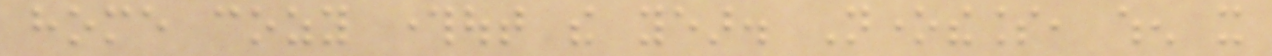home cozy throughout the year. Nonetheless, when it
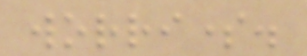worrisome.
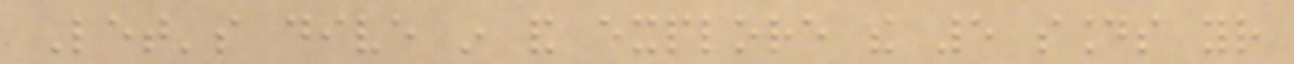Let's dive in and explore the 5 sounds your
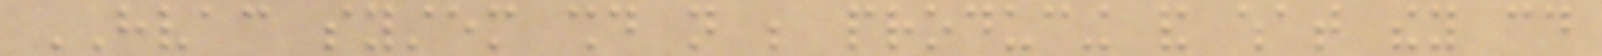HVAC system should not be producing and what they could
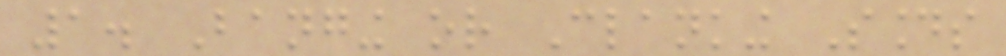1. Banging or Clanking Sounds
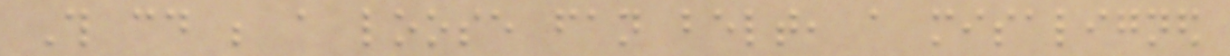This could be a loose fan belt, a misaligned
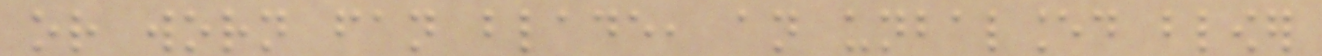or worn fan blade, an unbalanced blower
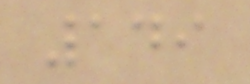149
